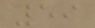59
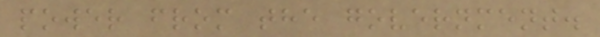power from the government.
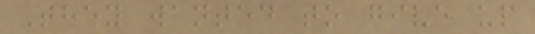They wanted to give up
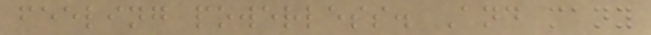feeling powerless. And many
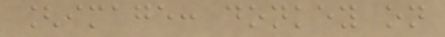[image: donkey on
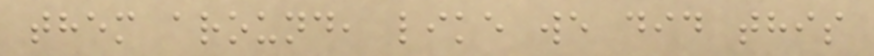them around, like we did this
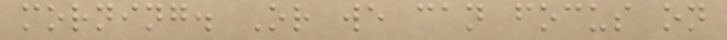morning. Or we can focus on
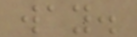way.
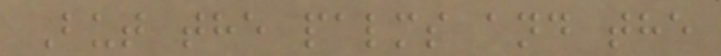But the palms and the
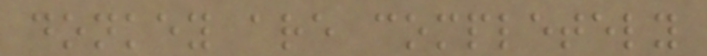donkey are completely
